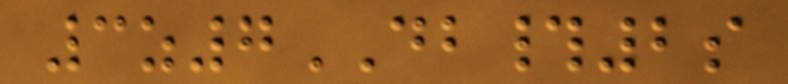3z7DB#2s
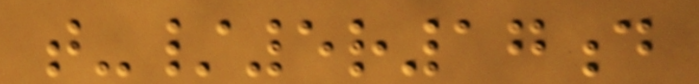t-/5r17d
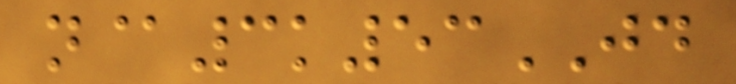n@3k53JD
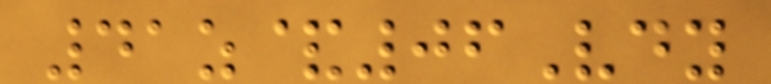41z&06Vdy
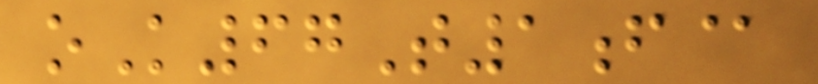oK67T1f@
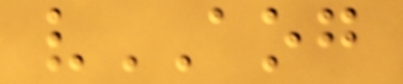vAOG
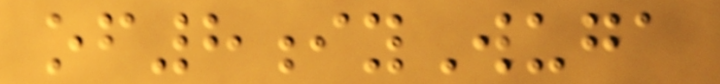of8iyWuga
